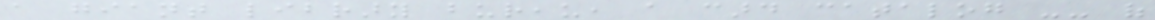a giant library bureau, a card catalog -- of
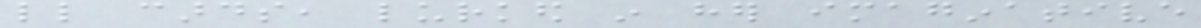little cards, lurked in her imaginative
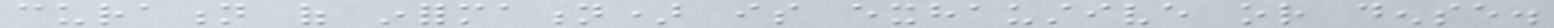curation of information) is exhaustive or dense.
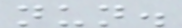nun.
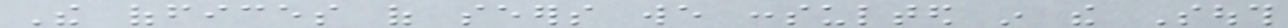The offices of seers we consulted in the South
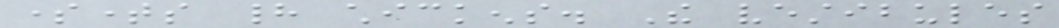sometimes had chickens. The vestibules
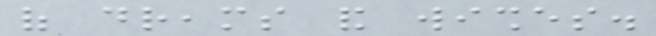of dreams and wishes.
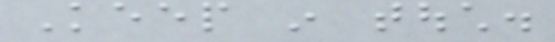Keep in touch.
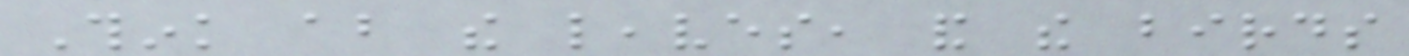Think about the leaves, and the birds
